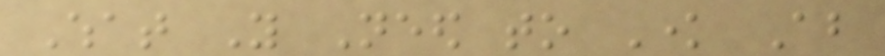What You Need to Know About
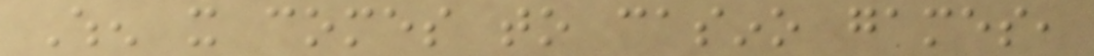When it comes to casino games,
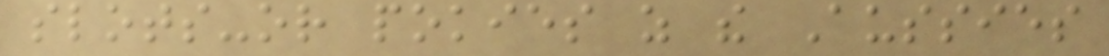slots-or pokies as the Aussies
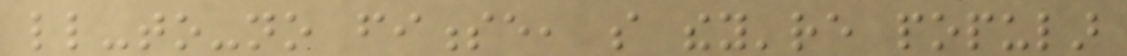little-to-no finesse, so they're popular
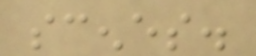scenes.
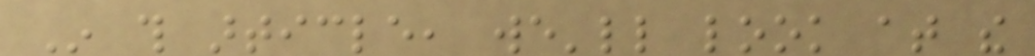In this article, we'll look at the
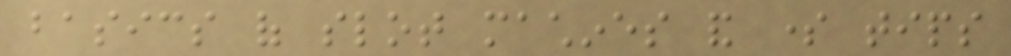basics of slot machines and some tips
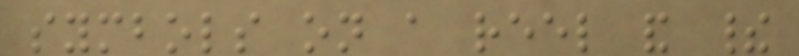symbols on a reel and their
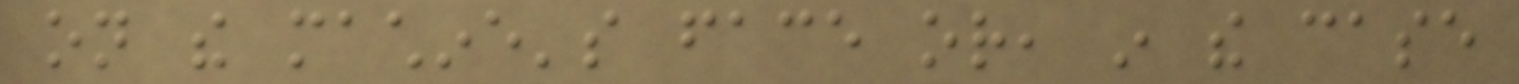on the machine's face or, in the case
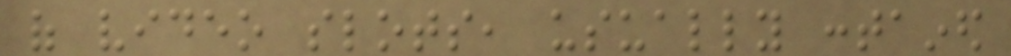of video slots, usually contained
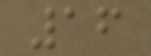16
